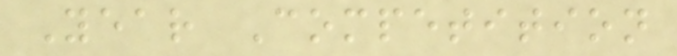Year Competition
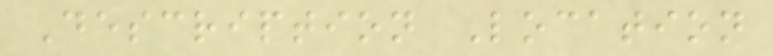Description Location
